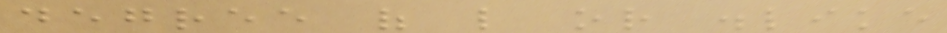degree of like or dislike
